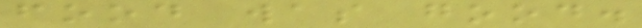food was good.
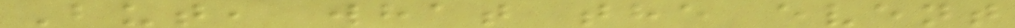But, what the event
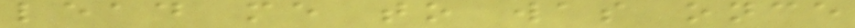lead me to was once
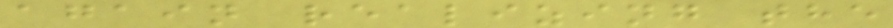again realizing the
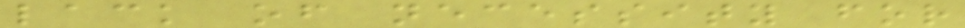lack of necessity for
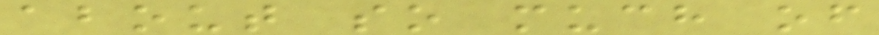about so much of
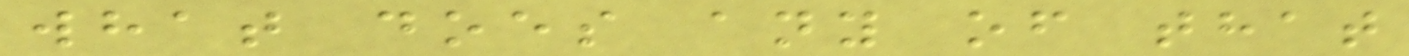what does any of that
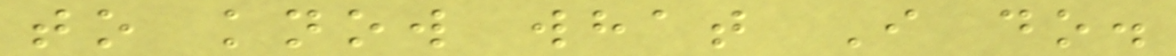to know what I do.
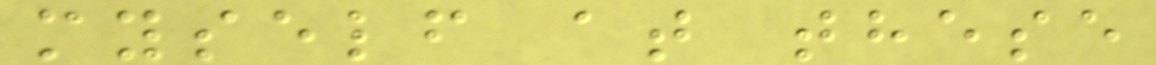myself at these
